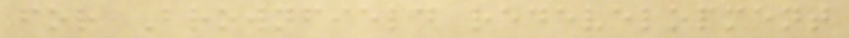for Brownfield redevelopment
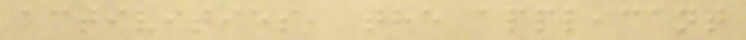activities, the applicant
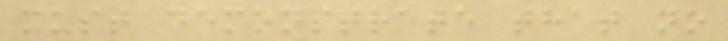must demonstrate that no
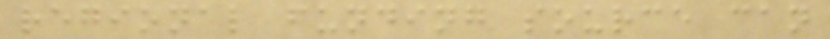regional funding source can
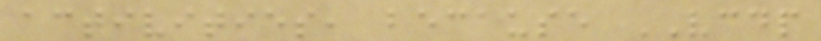activities, because VCDP
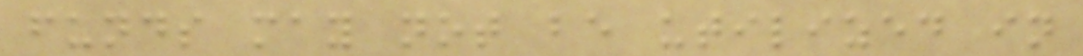funds may not be utilized in
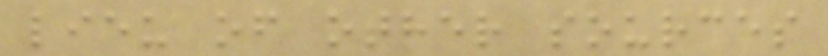lieu of other sources
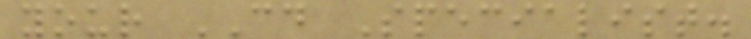your CD Specialist.
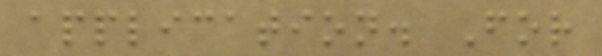application. For
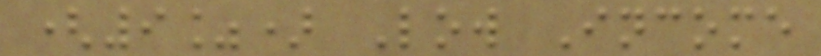(9%) Low Income
